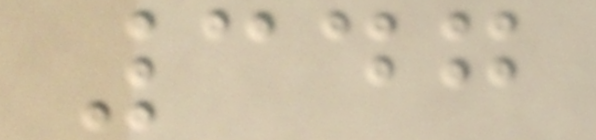347
